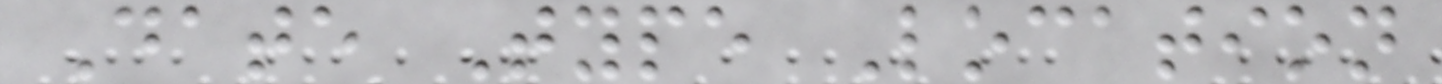Date Type Location
